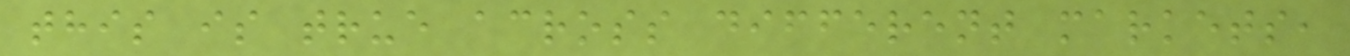this is true across different markets,
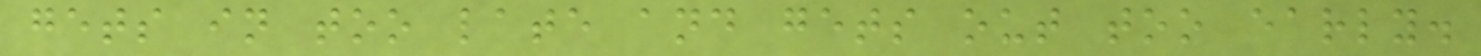gets in too late and gets out too early.
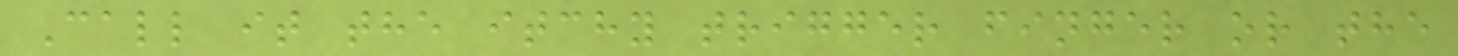Call it the itchy trigger finger or the
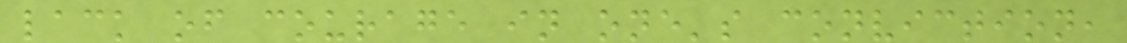lack of courage in one's conviction,
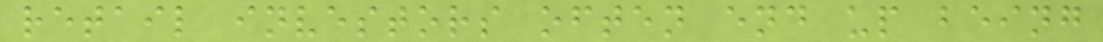retail investors often end up being
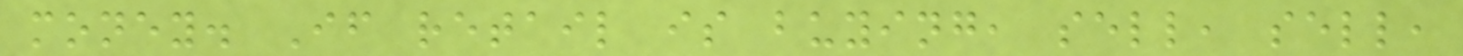money. If retail is buying, sell, sell,
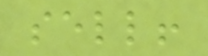sell!
